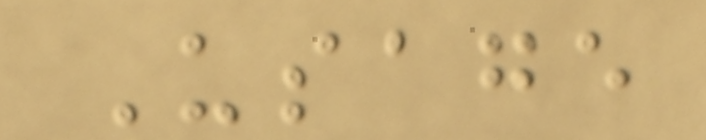Usage
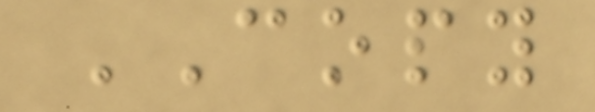COPY
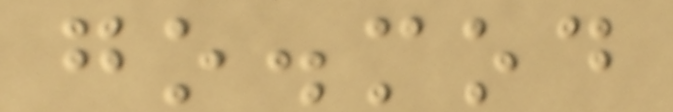go.mod
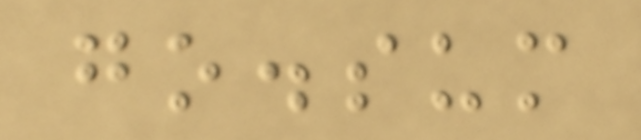go.sum
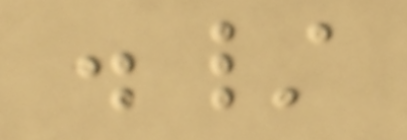./
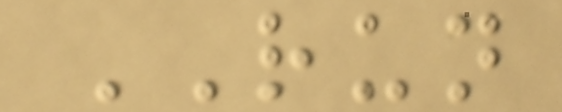RUN
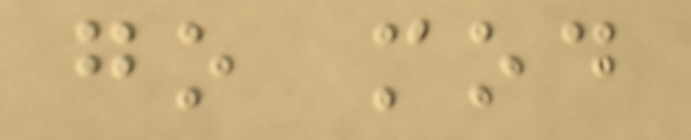go mod
